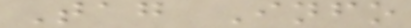Tag Info
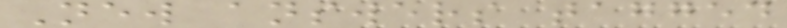New answers tagged
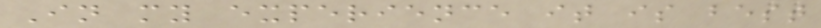In my experience it is best
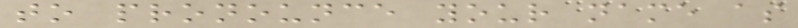to pronounce your name as
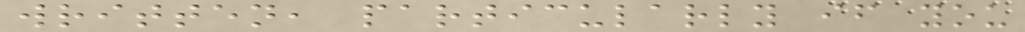written, particularly if you
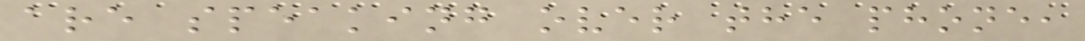are speaking over the phone,
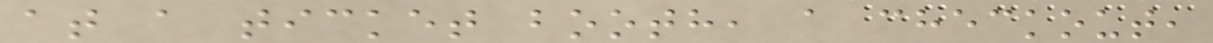at a ticket booth, a checkout,
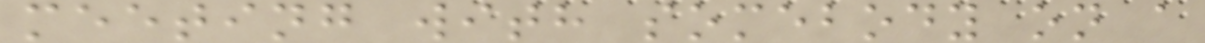meeting with somebody on a
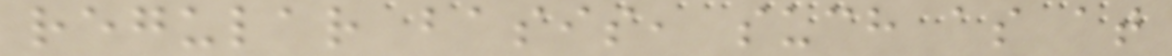regular basis, such as at
